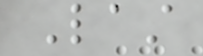Last
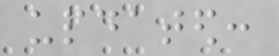updated:
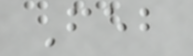Feb
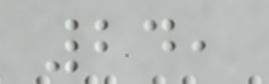24,
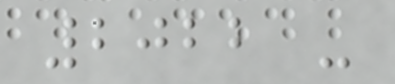2022 -
